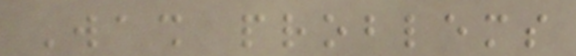Wash problems
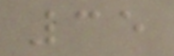35
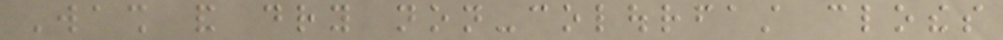Wash and dry non-colourfast clothes
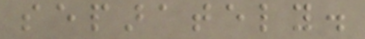separately.
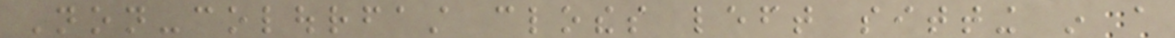Non-colourfast clothes left sitting in a
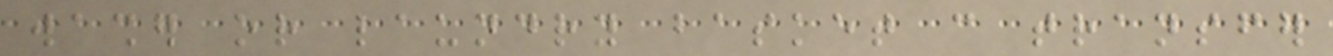washer or laundry basket can transfer
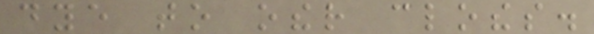dye to other clothes.
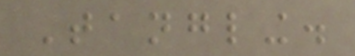Tangling.
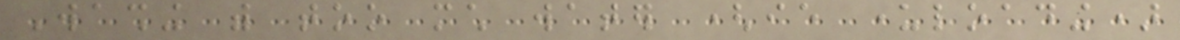Washing with too much water (ie underloading)
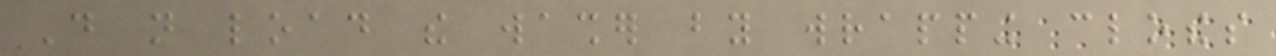Do not load the washer by wrapping clothes
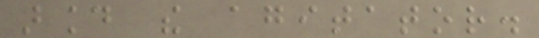around the agitator.
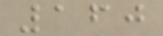160
